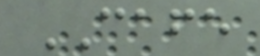CAFE
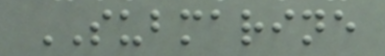SUBMARINE
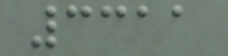3311
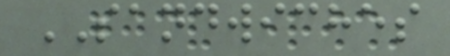SANDWICHES
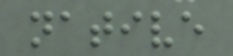native
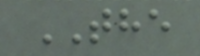THE
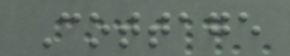Cottage
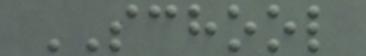SCHOOL
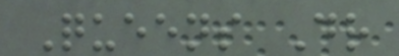Queens Dr
